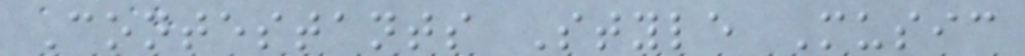Contestants Style Music
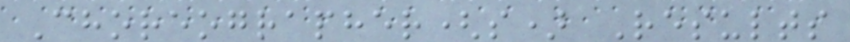Choreographer(s) Results
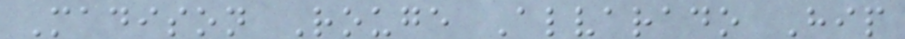Madison Rouge Alvarado Hip
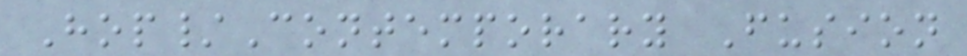Hop/Contemporary Fusion
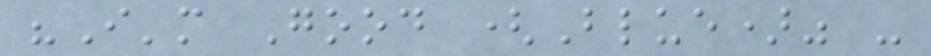"I'm Good (Blue)" -
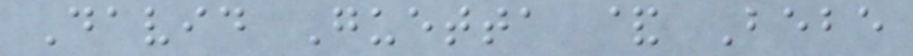David Guetta & Bebe
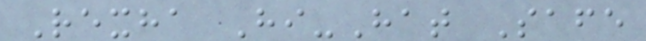Rexha Hi-Hat Safe
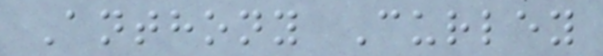Anthony Curley
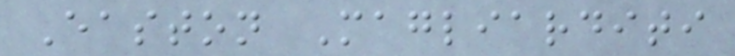Easton Magliarditi
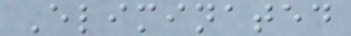Eliminated
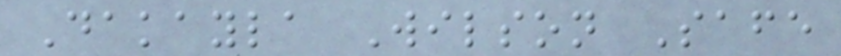Dakayla Wilson Safe
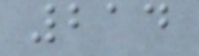214
